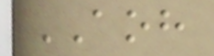AOH
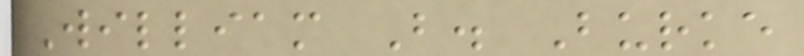William B. Burke
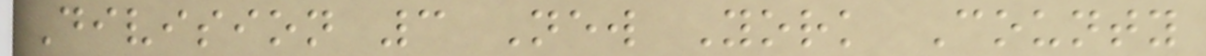Division 3 New York County
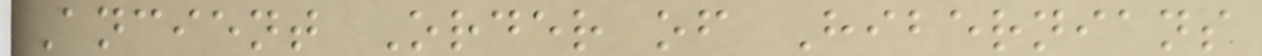Ancient Order of Hibernians
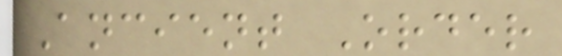Ancient Order
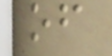of
